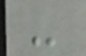-
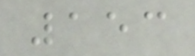153
